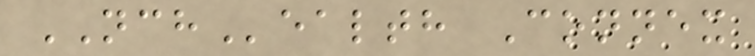NCHealth Connex
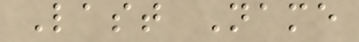Last Name
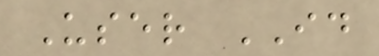User ID
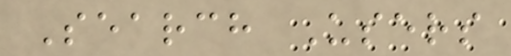Search Users
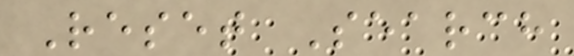Reset Search
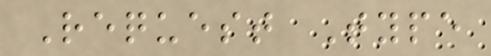Request Type
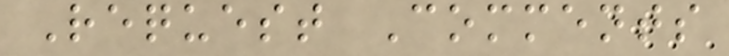Request Comments
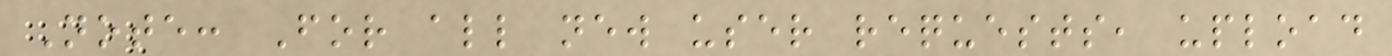Note: For all new user requests, upload
